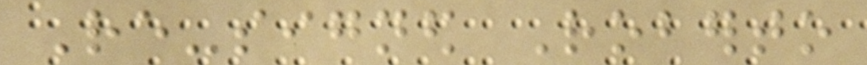Re-signed Roberto
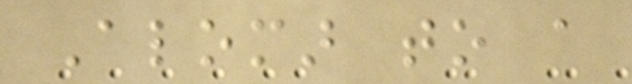Alomar to a
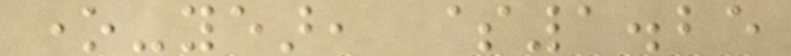one-year, $1.25
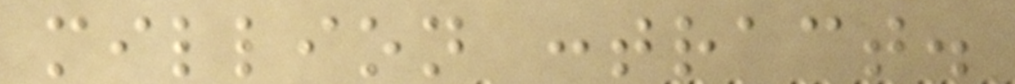million contract.
